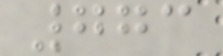773
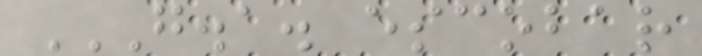G.A. ESCOBAR
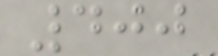400
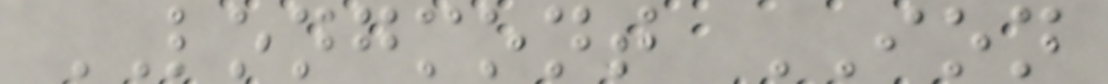LONGMONT ION
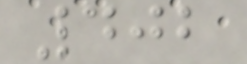402
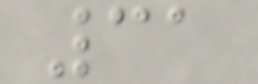31
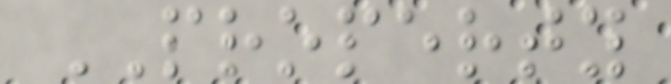PROPERTY
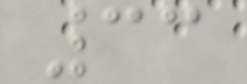33
